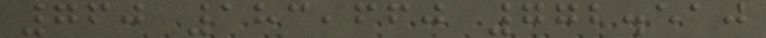760 183,660 772.510
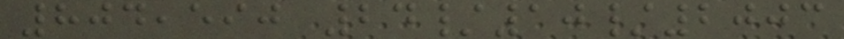804,590 24/10/2003
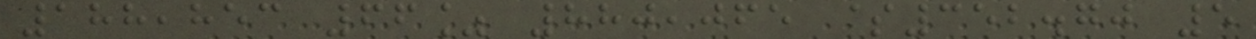188,853 66% 880,065 $352.70 5
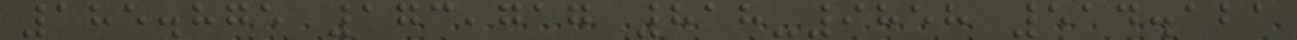185.875 173,717 818-9858 514.121
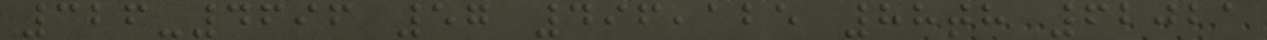326-4696 57 496,125 88th 62021
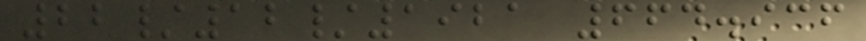22/12/1921 664.936
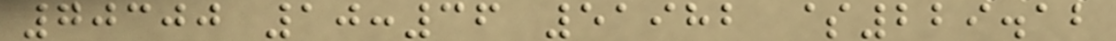70300 10:36 51982 $229.12
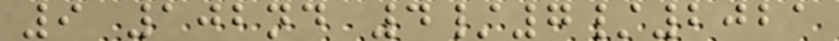9 102nd 4/7/2021
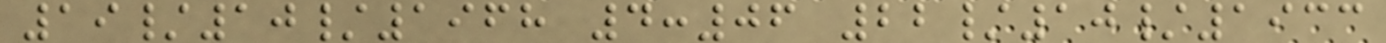19/10/1968 4:06 22/10/1933
